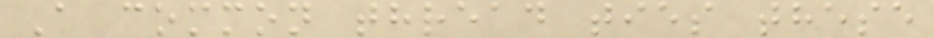A common thread ties these
